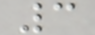3
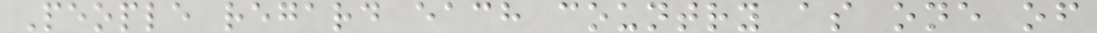People regard each country as one of
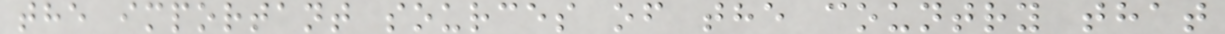the important sources of the country that
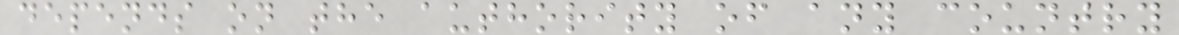depends on the authority of any country
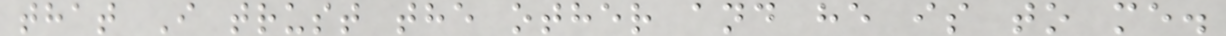that I trust the other and he is to me.
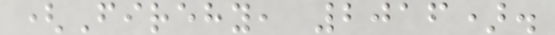(Firehy, 2016).
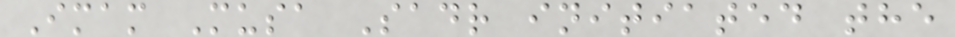Imam Musa Sadr initiated the
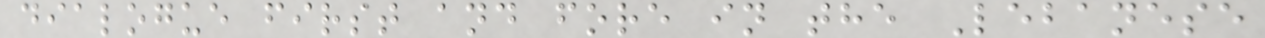dialogue first and fore in the Lebanese
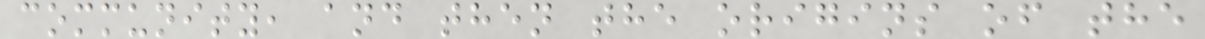community, and then the origins of the
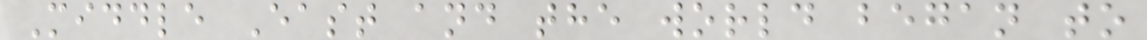Middle East and the world began to
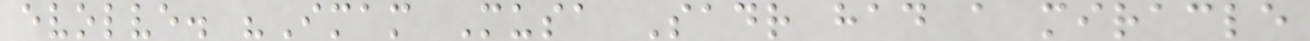evolve. "Imam Musa Sadr had a miracle
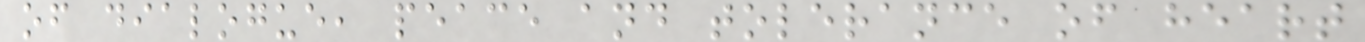of dialogue, peace and tolerance of heart
